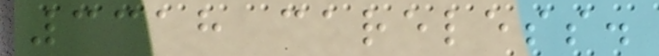3318 careless.
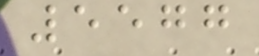5577
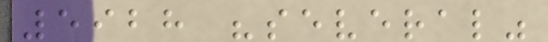5928 "several"
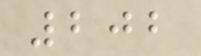202
